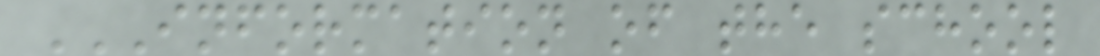INFORMATION OF THE SCHOOL
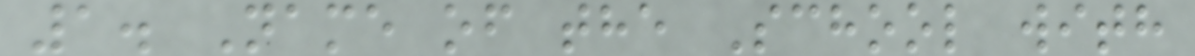1. Name of the School with
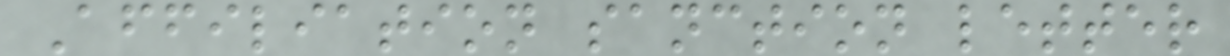Affiliation sanction letter
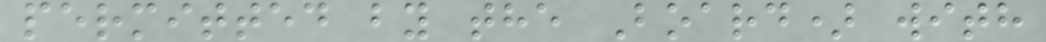permitted by the Board) with
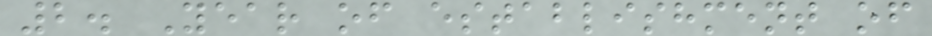2. Year of establishment of
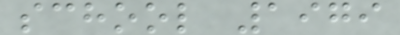school 1979
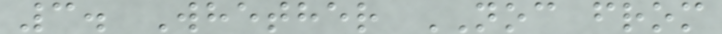3. Whether NOC from
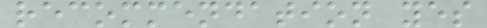recommendation yes
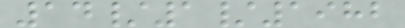14/1/1982
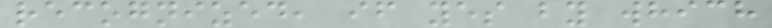recognized, if yes by which
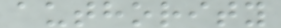authority
